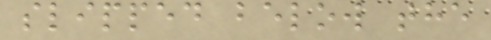slipped below the
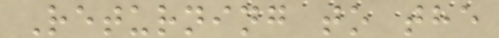Returning to the
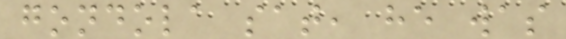gondola sat, he was
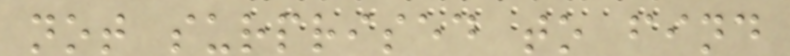not surprised to find
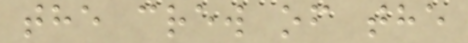the crew of the
